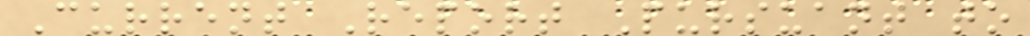Current Report Pursuant to
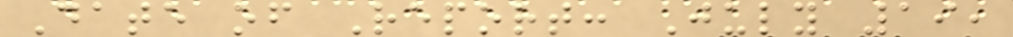Date of Report: July 19,
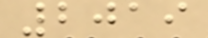2019
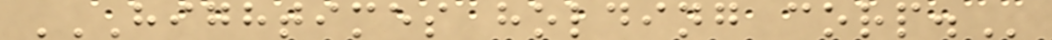HIGHTIMES HOLDING CORP.
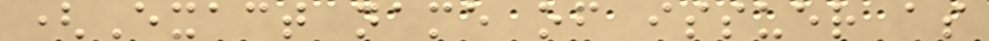(Exact name of issuer as
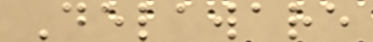Delaware
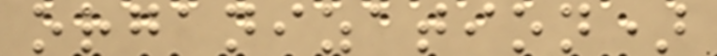organization)
